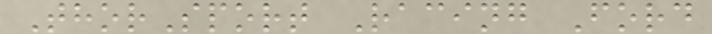ThorSport Racing Ford
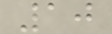10
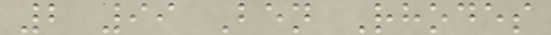2 99 Ben Rhodes
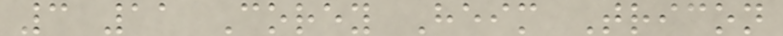3 11 Corey Heim Tricon
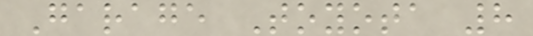Garage Toyota 8
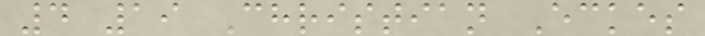4 19 Christian Eckes
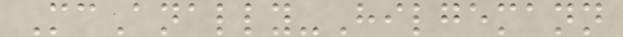McAnally-Hilgemann
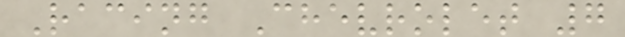Racing Chevrolet 7
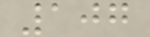107
